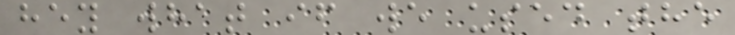hey what if we used the
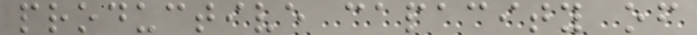productive capacity of
